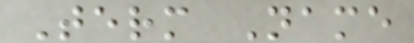Term Name
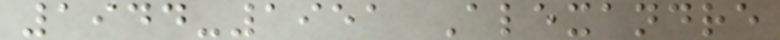1944-1951 Alexandre
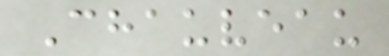Chauveau
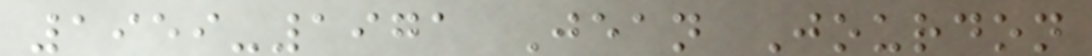1959-1971 Jean Jourdon
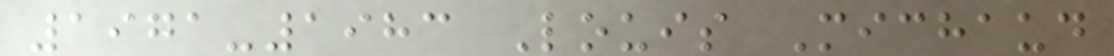1971-1983 Louis Michaud
